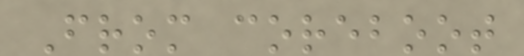From coreboot
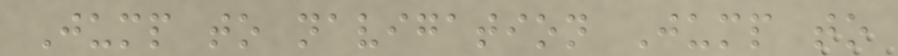Jump to navigation Jump to
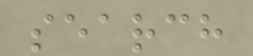search
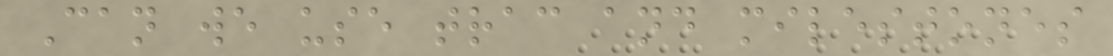Can we use trac and milestones
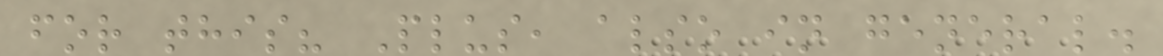for this? Plus, also in general.
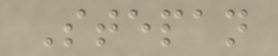Stepan
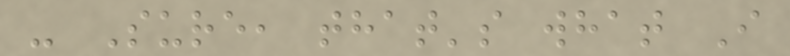- Sure, that's what I
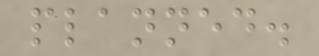planned.
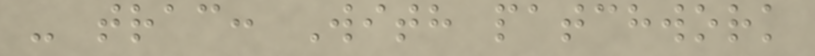- trac: With patchwork
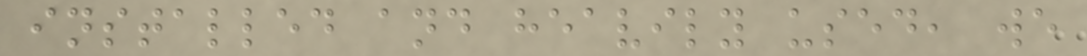installed and heavily used, we
